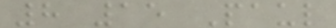8 15 Paul
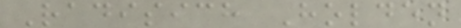Radisich Holden
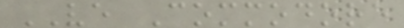VE Commodore
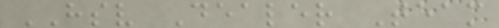HSV Dealer Team
